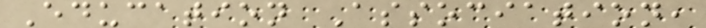Education Association,
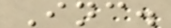Inc.
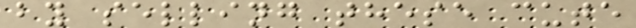by selling these cute
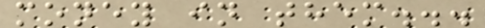money in them...
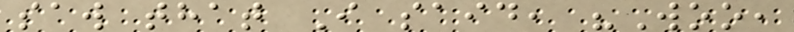saw that I said, "Woo,
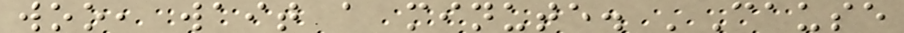woo, wait a minute. 'Cause
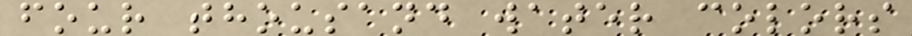four thousand water colors
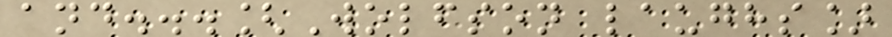and...[Wolfson laughs]
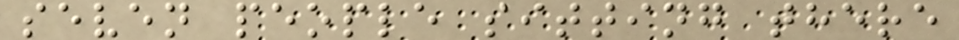seven people sitting there
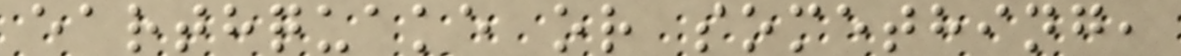earthquake or something,
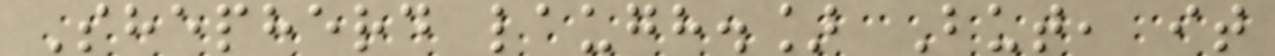Shepherd laugh.] But, it
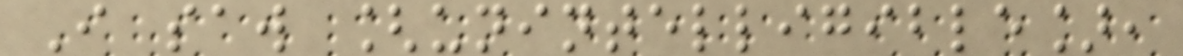I saw [unintelligible],
